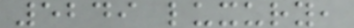5249 luxury,
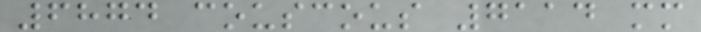6874 couscous 7114 mm
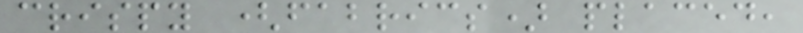crispy (fabrics) placed,
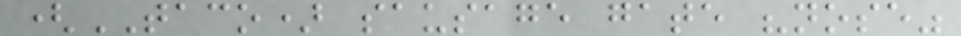(TACO) sausage gate "nose"
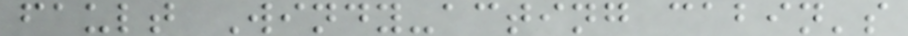fault Windy-acting cabin's
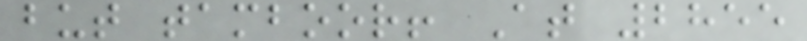but tamboor! At 2855
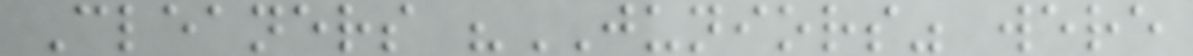Cleaners "JUNIORS" were
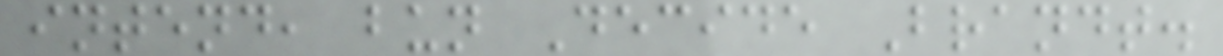intend, bun Decide Brandt.
